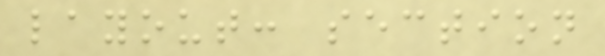layout: section
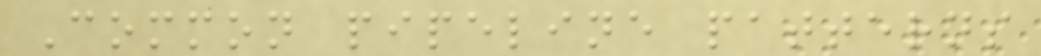Common pipeline patterns
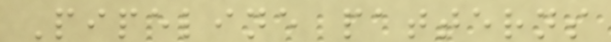Pipeline patterns
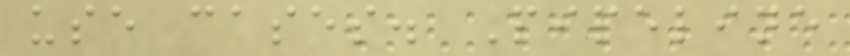use cases. Pipeline
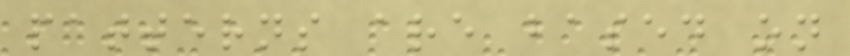patterns are based on
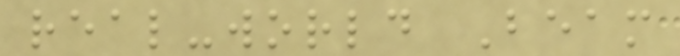real-world Beam
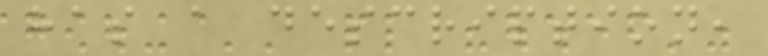has a description,
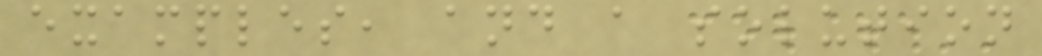examples, and a solution
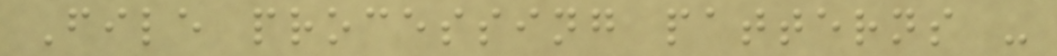File processing patterns -
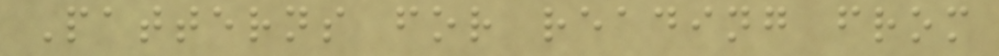Patterns for reading from
